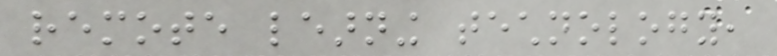remote learning technology,
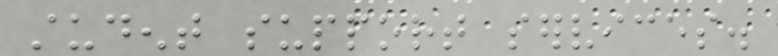student support services.
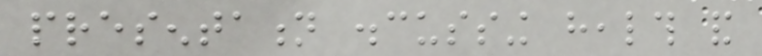presentation discussing health and
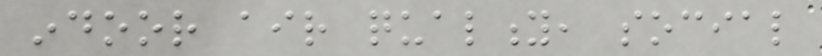indoor air quality, social
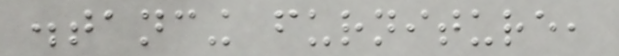distancing furniture,
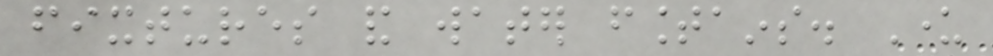fixtures and water fountains. Under
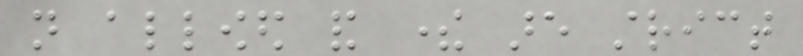not allowed and there are strict
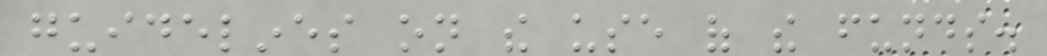guidelines on the use of the funds.
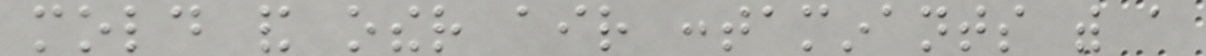mold and other air contaminants with a
